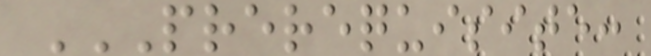PREREQUISITE:
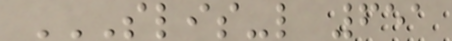SLIS-L 651
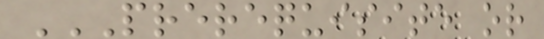PREREQUISITE OR
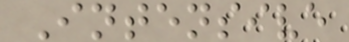Intensive
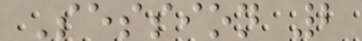Session 2
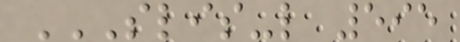SLIS-L 595
